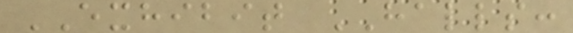EXHIBIT HALLS:
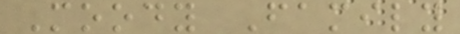Moody Family
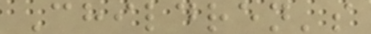Children's
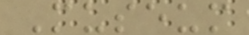Museum
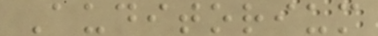Auditorium
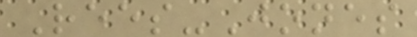Rees-Jones
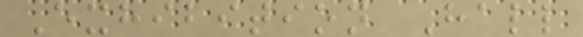Exhibition Hall
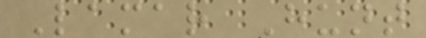Lamar Hunt
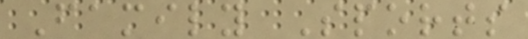Family Sports
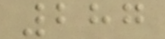287
